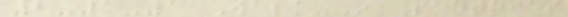2-1-1 Walk-In Pantries
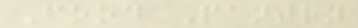Food Pantry
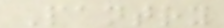Pantry
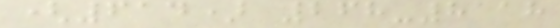(614) 268-8118
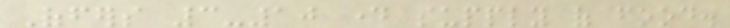Offers 3-10 day supply of food.
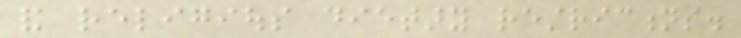and religious dietary restrictions.
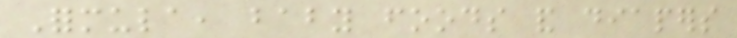Formula, baby foods and diapers
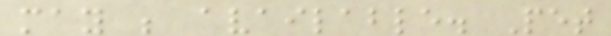may be available. Pet
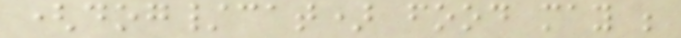(dog/cat) food may be
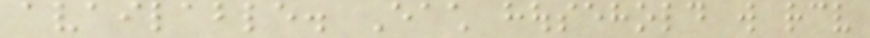available. Each household will receive
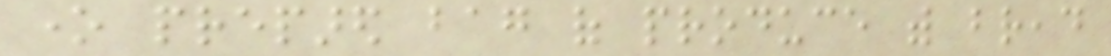one prepared bag of produce with bread
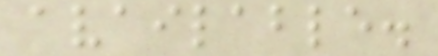available.
